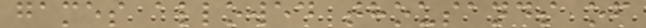games allowed thousands of
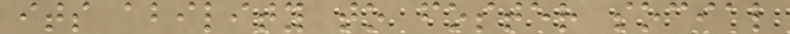its ability to foster social
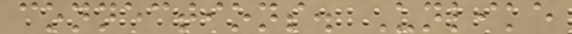connections. Unlike
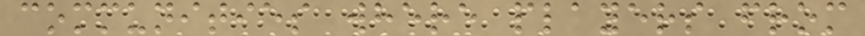communities where players from
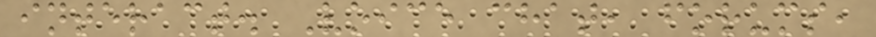interact. Voice chat, forums,
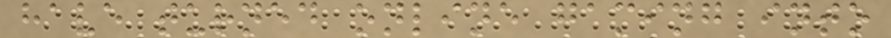have turned online gaming into
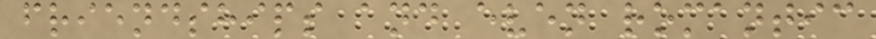friendships and even romantic
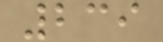239
